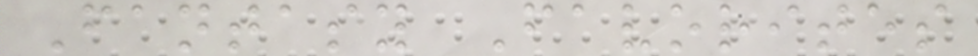Fantasy Favorites
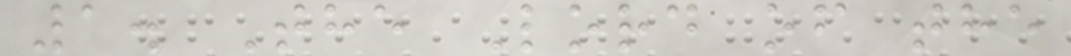1. The Lord of the
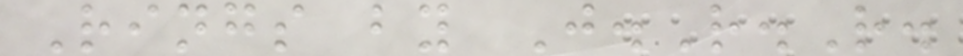Rings by J.R.R.
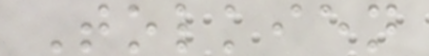Tolkien
